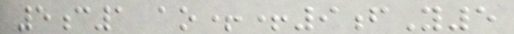5c1 ao++9fY5
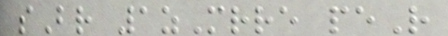sBr 1zMrre peR
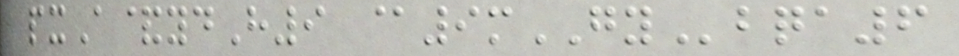pxA&ydH9 @9mGYbqa6
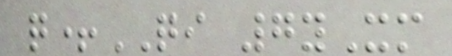q+QI 7yXm
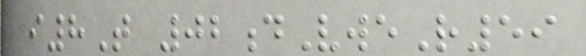i8T 02dVweR59
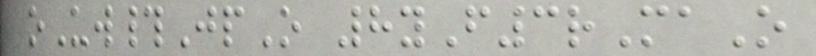oUw#JpO 8yF3rMaO
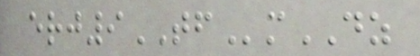erj9TFmDZ
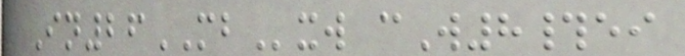In26MBxw cW8#ei
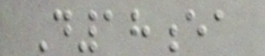D18ea
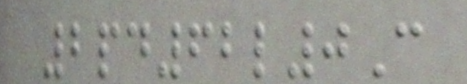2pd62l0C
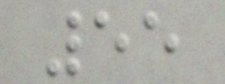55
